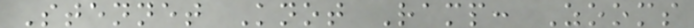Stennet Knot Ramp: Zooms
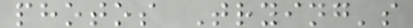photos Trying's
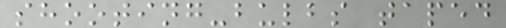shooting-bulbs taped
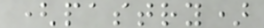(pastry)
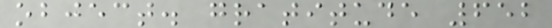object. gratitude 652
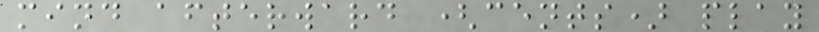mind afterward (cents) play
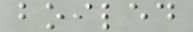boiled
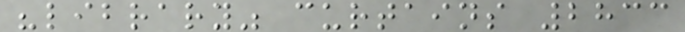"library" curtains 2833
